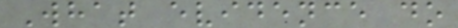What evidence do
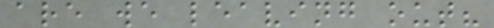are we leaving out?
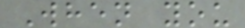When you
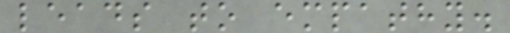leads to empathy.
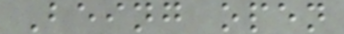Being open
